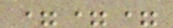===
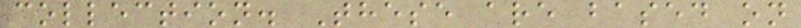collection. These are based on
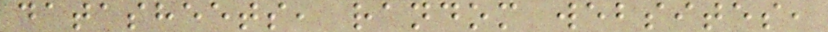datasheets, random websites,
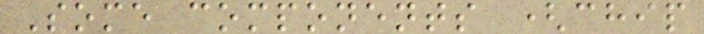Some components (chip
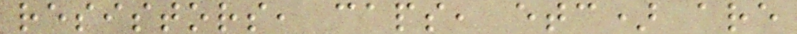resistors, caps, etc) are
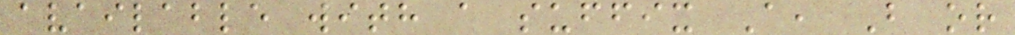available with a suffix A, B or
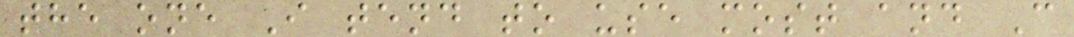the one I tend to use most and C
